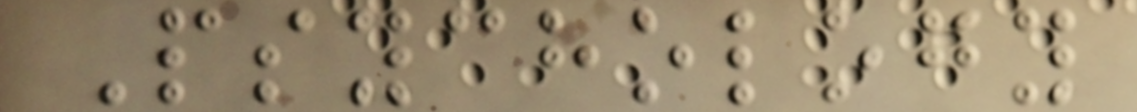Psychology
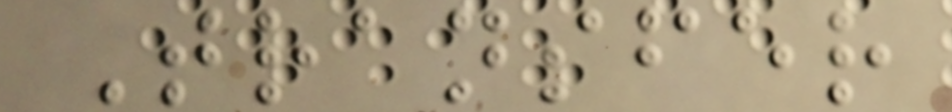Transfer
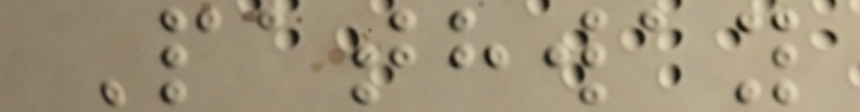Pathway
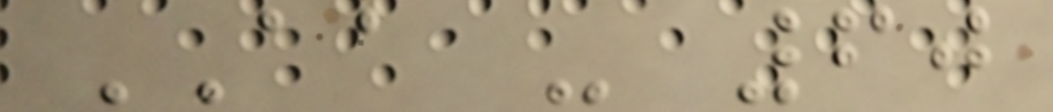AA - 60
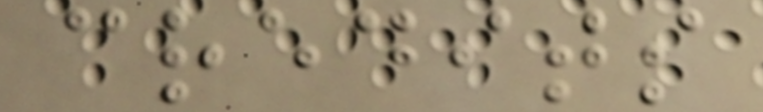credits
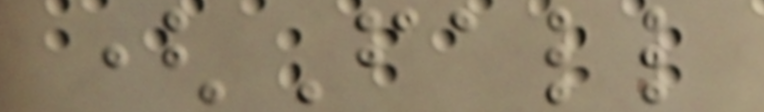(Fall
